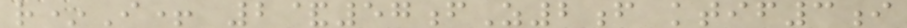r*I+ 2&57fZ2f ktif3i
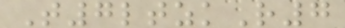T7ltzkR7
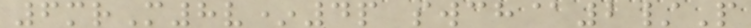6mrM8v*4p swch@2/P
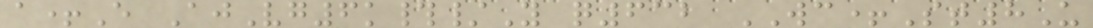a+E AjVg6k#/Y q632 WC+St8U
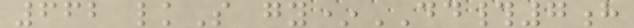662 lkS gy*DD#7h
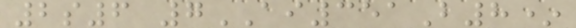2s6 7AI351B8*
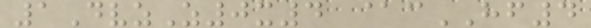1DvzZ0x4 @cHF4
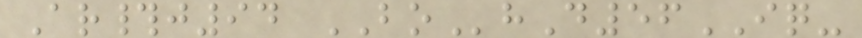Ar#j94 BOhD56IQ-
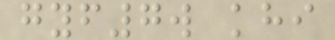gyf7w khi
